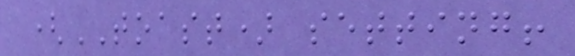(TOAST) setting!
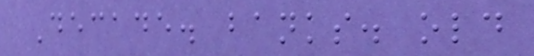Decade. banks. old
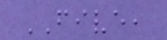FIVE,
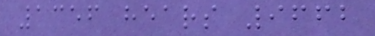1356 hears 9662
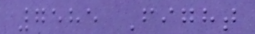7585 Fight
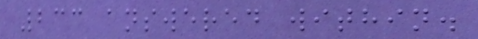233 answered within.
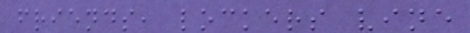friends, lockers vine
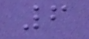6
